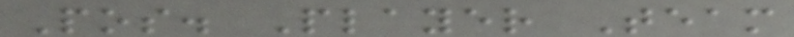Pos. Player Team
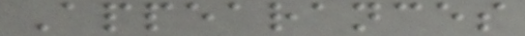Appearances
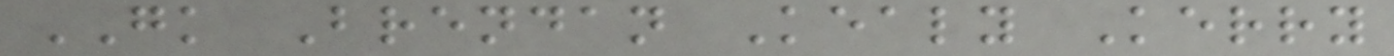GK Brendan Kealy Kerry
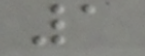1
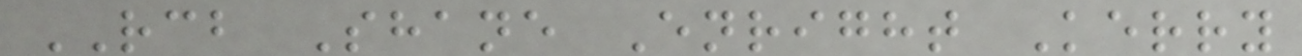RCB Shane Enright Kerry
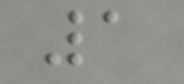1
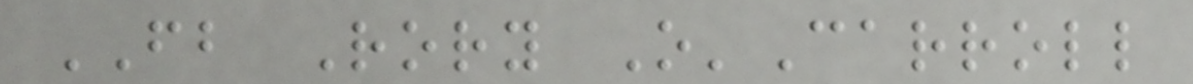FB Rory O'Carroll
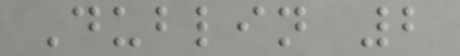Dublin 2
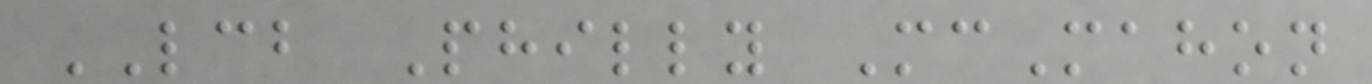LCB Philly McMahon
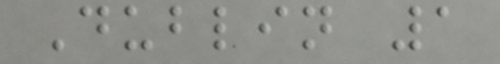Dublin 1
